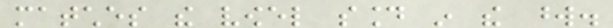matches the vowel sound in the word.
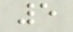5
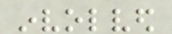involved
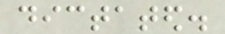dictated.
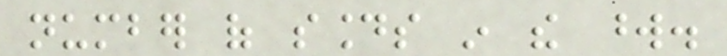number of sounds in the word.
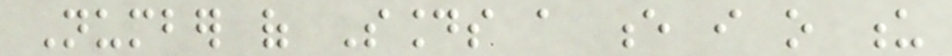Number of Sounds a e i o u
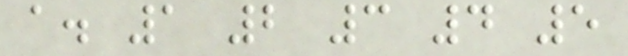a. 1 2 3 4 5
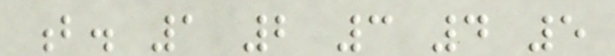b. 1 2 3 4 5
